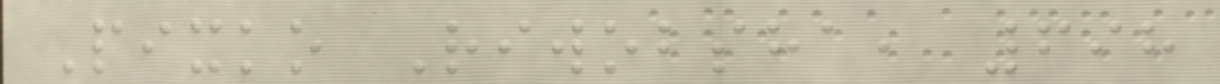Pixko Riwobsha, 698
